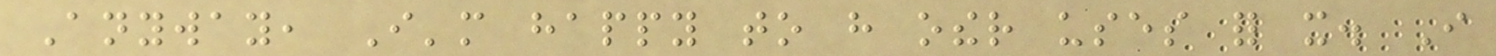Anyway, I'm happy to have other uses for it. I
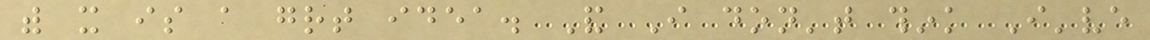with it is a great idea. And I don't think I've
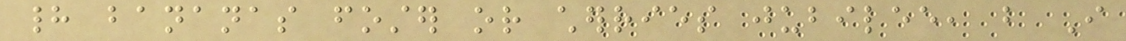had bananas foster or cherries jubilee, but I
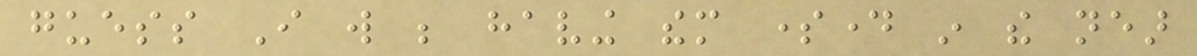guess I will be having them someday in the near
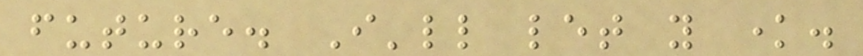future. I'll let you know.
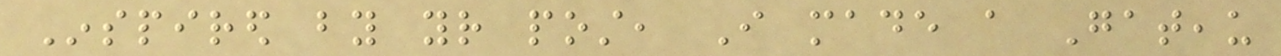Inspired by your post, I made a Gateau
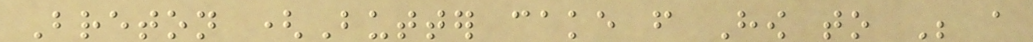Breton (Butter cake from How to Be a
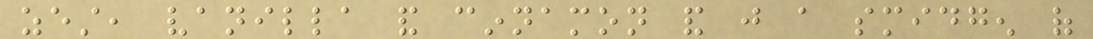zest, vanilla and cinnamon and just a smidgen of
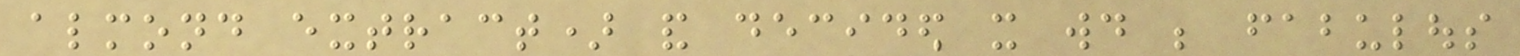almond extract) and decided it would be fabulous
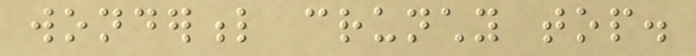wonderful crunchy top.
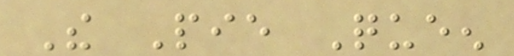The Pie Queen
